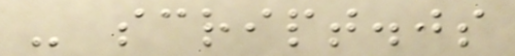- script.js
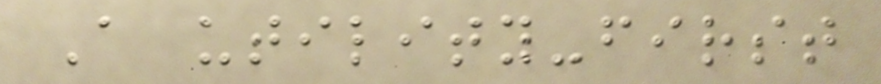A utility-first
